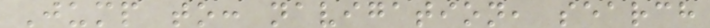Jump to: navigation, search
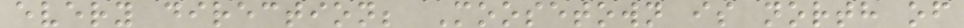every direction; Moosetown is north of
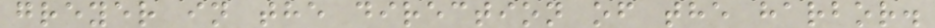greyer in the direction of the harbor.
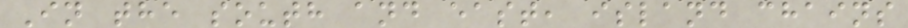In the south and east, island chains
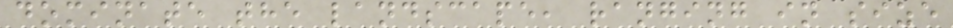dominate the landscape, ranging in size
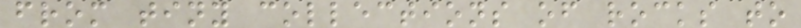from tiny collections of rocks to
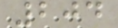204
